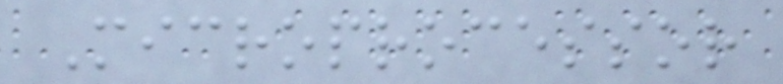Microprocessor
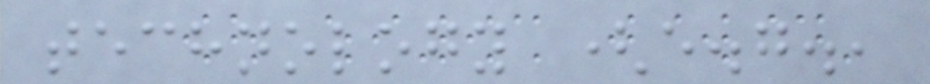technology (e.g.,
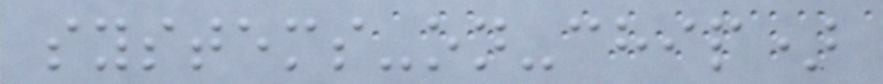systems-on-chip)
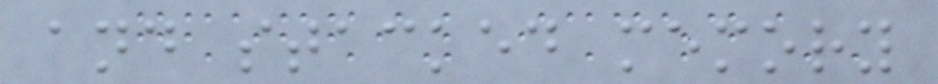and stacked memory
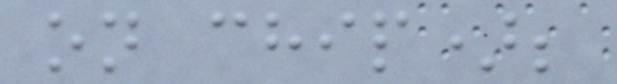on chip);
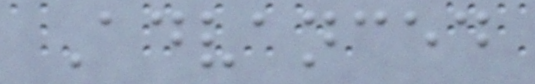Advanced
